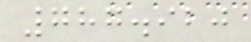787.920
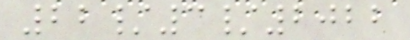22/3/2022
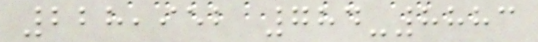228,952 784-8883
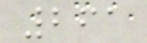261
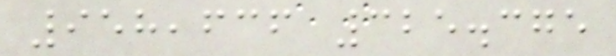958,636 325.375
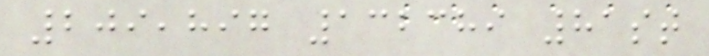209,897 132389 81st
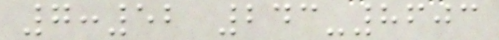7:52 243-8603
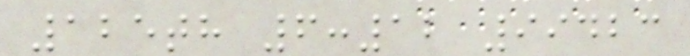125th 6:12 99423
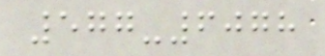577-6078
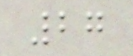27
